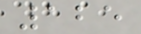125
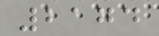2174
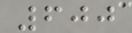600
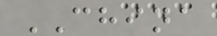CHINA
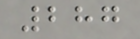287
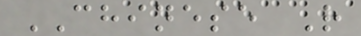CHINESE R
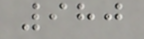980
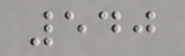540
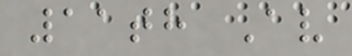11th Av
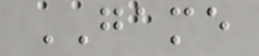GAME
